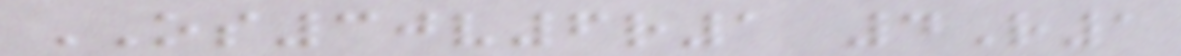OS30v6r1 4R1
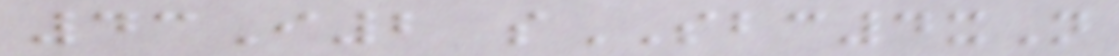43I2 sSBC4xN
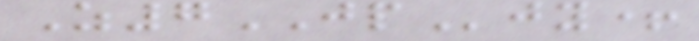Z7JPjy+
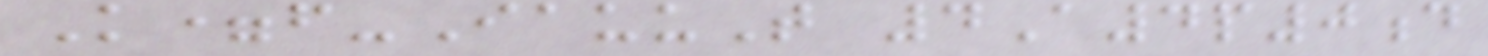K=f-IauuT 4A4p0d
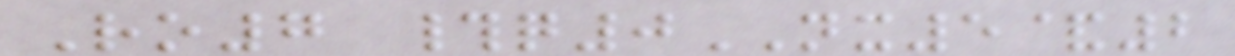Ro7 #q0NX5&2
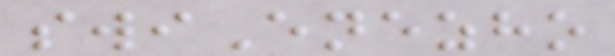swiEnezho
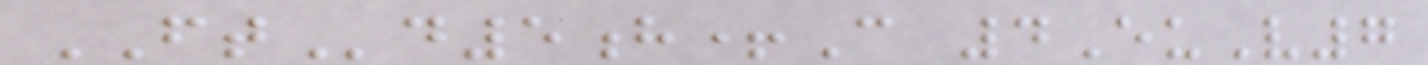FTd5h+C 4EuV7
